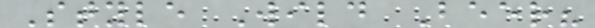Style Wild Beer?
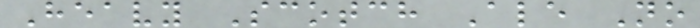Heavy Scotch Ale No
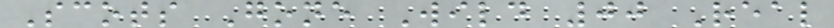Scots Gone Wild 00 Real
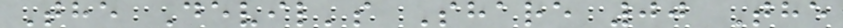The Devil's Share 00 The
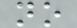no
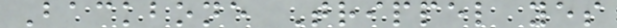Backbone Trippel yes
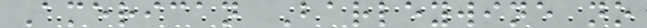American Barleywine no
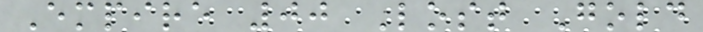Empire 00 Lost Gold
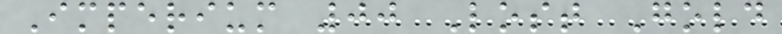Imperium 00 Lost Gold
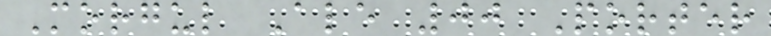Morgul Ale 00 Porter
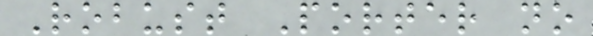Robust Porter no
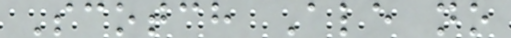Scotch Ale no
